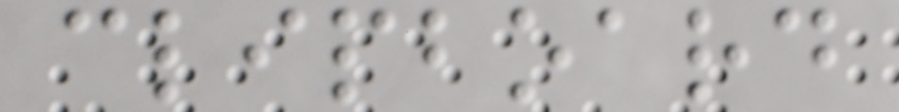clipboard
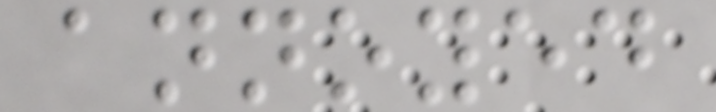annoyed
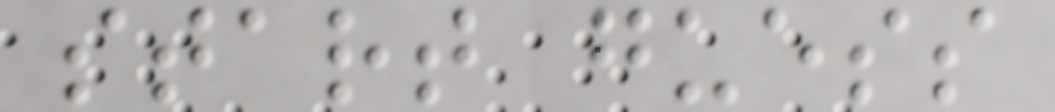start guess
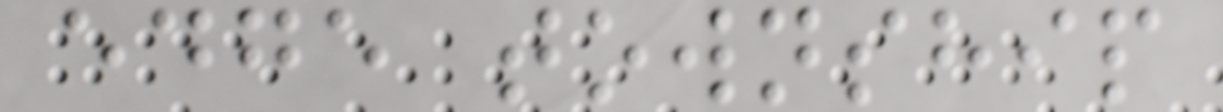edge township
